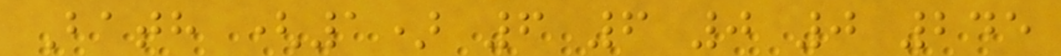Bath (1) 6 6 0 0 245
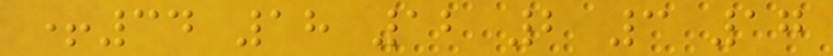+34 18 12 2 3 17
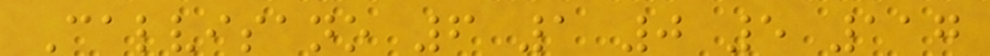Calvisano 6 1 0 5 117
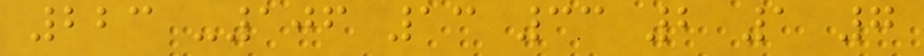223 -106 13 33 2 1 7
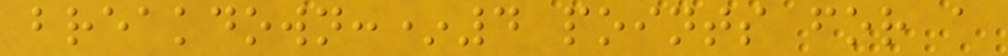breakdown:*4 points for a
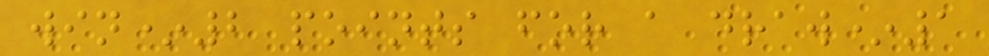win*2 points for a draw*1
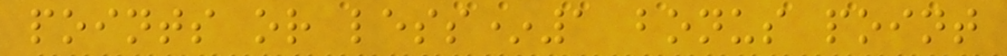points or less*1 bonus point
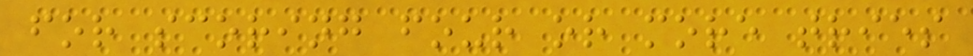for scoring four or more tries
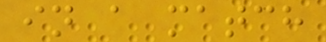in a match
